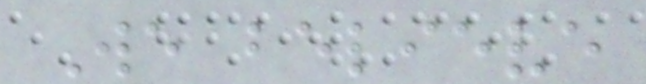We believe
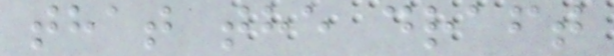that the draft
